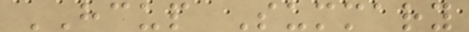HCUP Summary
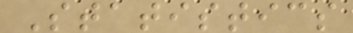Statistics
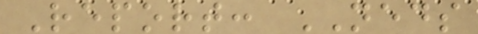Report: NEDS
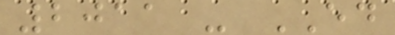2011 - ED
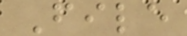File
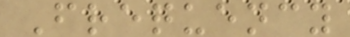Frequency
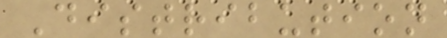Distribution
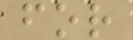for
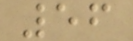56
